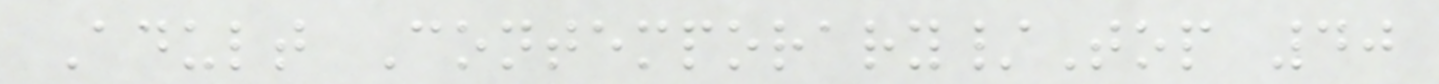Adult Contemporary/Top 40
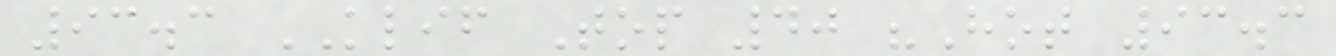93.3 KLIF Top 40 "Hot 93.3
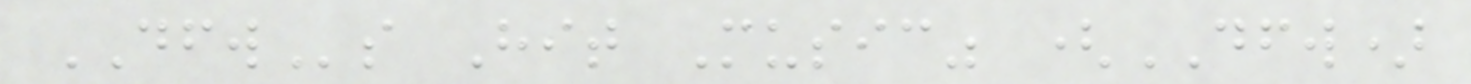DFWs Hit Music" (DFW)
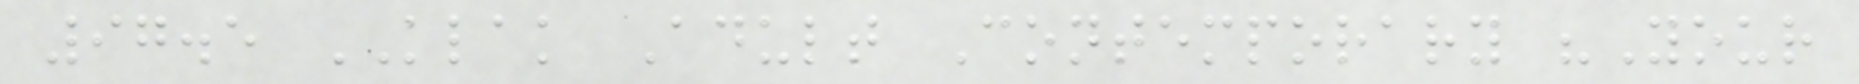97.5 KLAK Adult Contemporary "Your
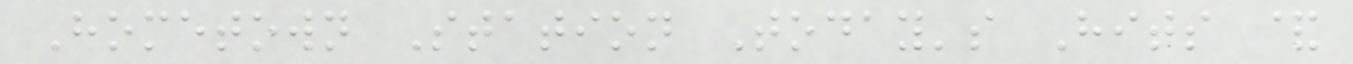Hometown Station Today's Hits &
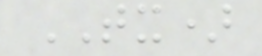TX)
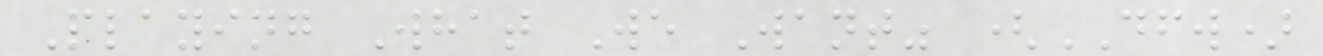Playing What We Want" (DFW)
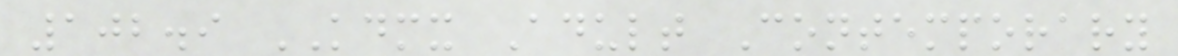102.9 KDMX Adult Contemporary
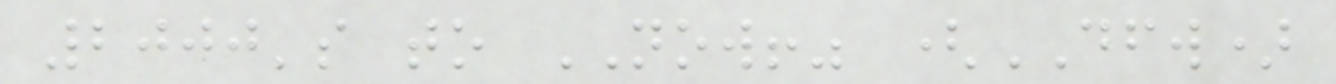2000's to NOW!" (DFW)
